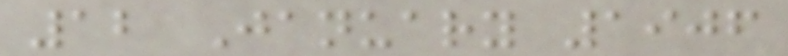12 January 1906
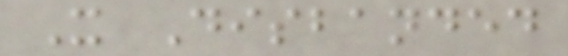X Disbanded
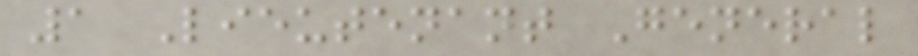1 Lieutenant General
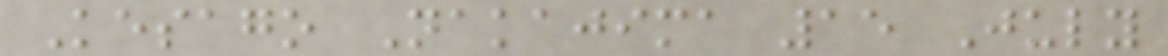Kesago Nakajima 15 July
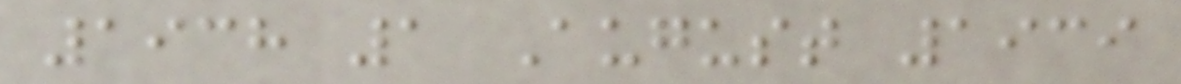1938 1 August 1939
